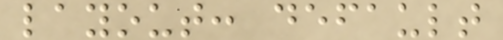layout: default
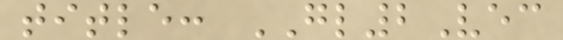title: GL2Vec
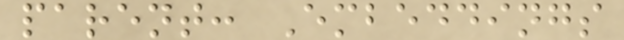parent: Embeddings
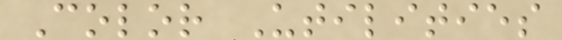Color Utilities
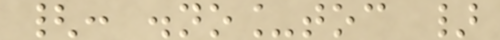{: .no_toc }
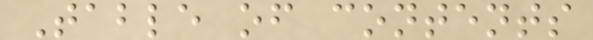Table of contents
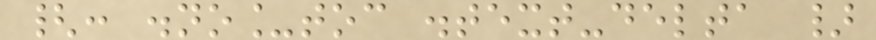{: .no_toc .text-delta }
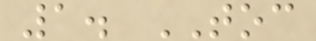1. TOC
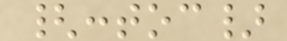{:toc}
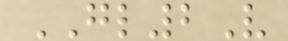GL2V
